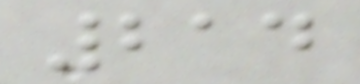214
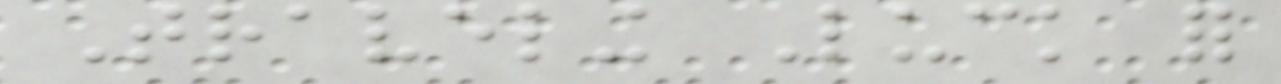Traveling Luck for
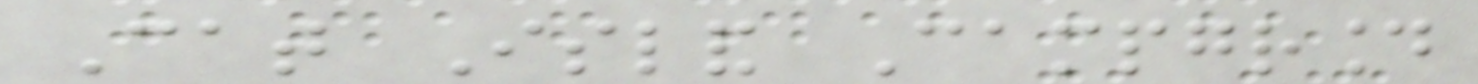Cat Island Campground
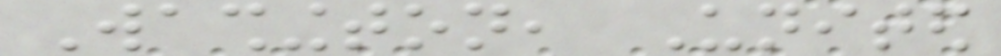Washington, United
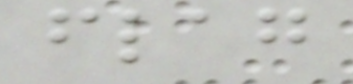flag
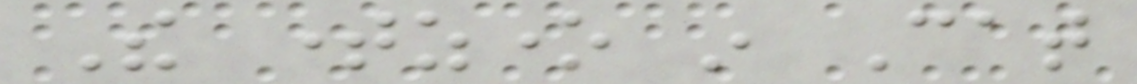The timezone in Cat
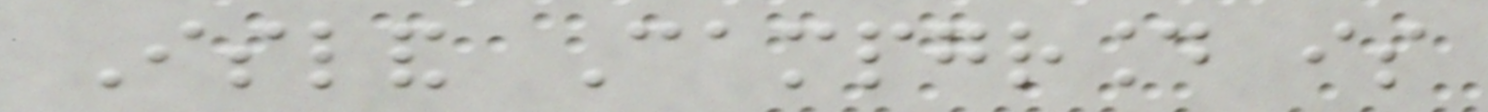Island Campground is
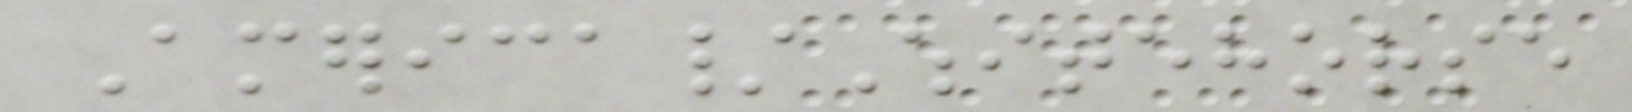America/Whitehorse
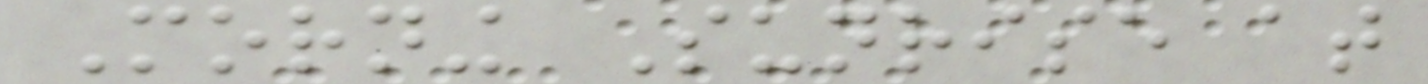Morning Sunrise at
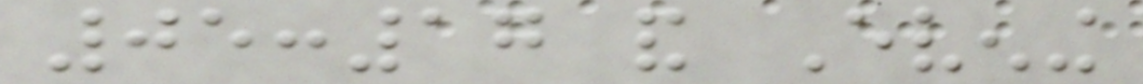05:17 and Evening
